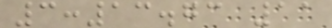3:13.73 11
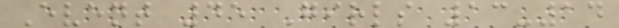Event 45 Girls 13-14
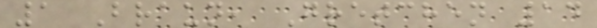1 Braun, Gretchen 14
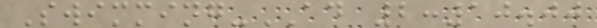Swimming-AD 2:10.00
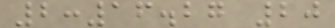2:16.27 20
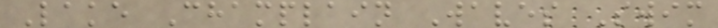Lake Champlain Waves Swim
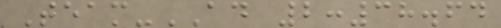Team-AD 2:38.64
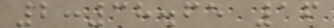2:38.65 16
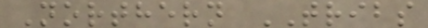Northern TRIBS
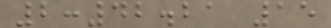2:42.21 15
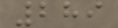289
